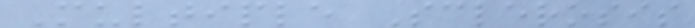Multiple Sclerosis
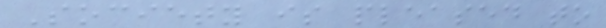Society is pleased to
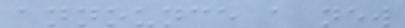announce a new
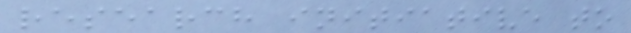research initiative to
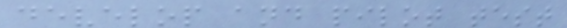develop and pilot test
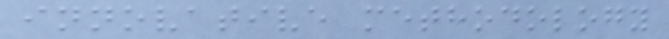innovative methodology
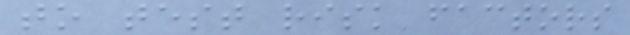to test risk factors
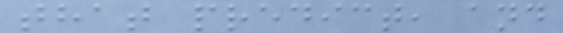that predict, and
